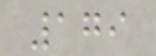179
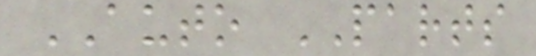AUTO PARTS
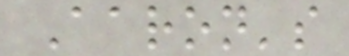Aaron's
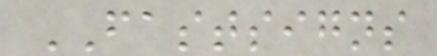FASTSIGNS
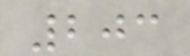203
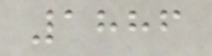1886
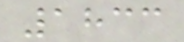1833
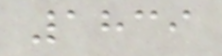1839
